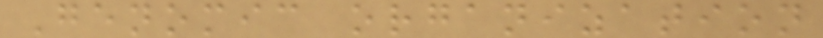Genomic organization
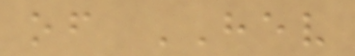of HEV
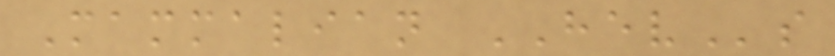Mammalian HEVs
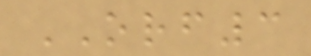ORF3
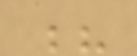?
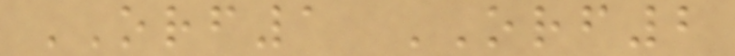ORF1 ORF2
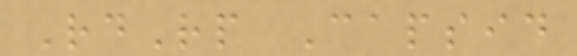RdRp Capsid
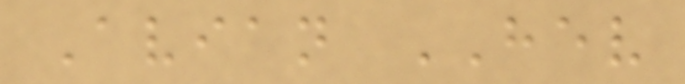Avian HEV
